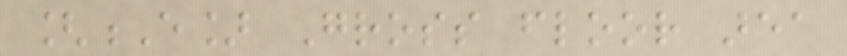[E] Gross floor area
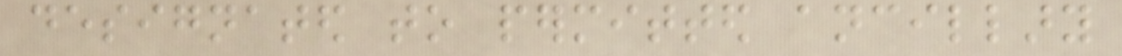designated to permitted ancillary
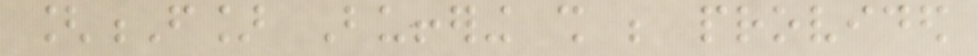[F] Buffering shall be provided
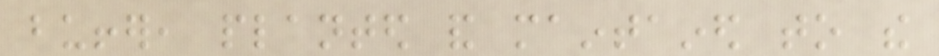buffer, planted and maintained to the
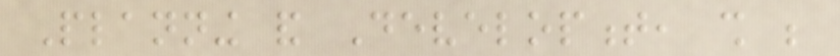Planning and Development, shall be
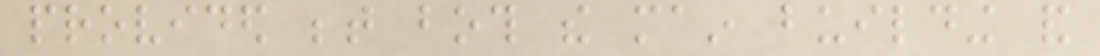provided between both the main building and
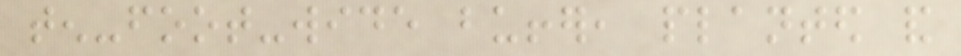ten-foot-wide buffer, planted and
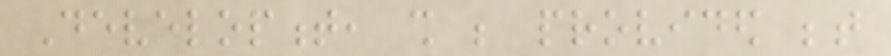Development, shall be provided between
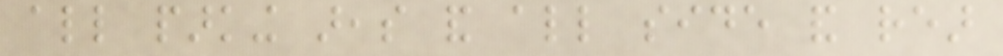all parking areas and all side and rear
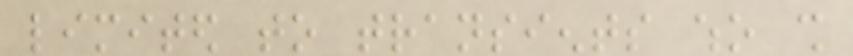limited to transients who shall
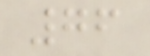76
